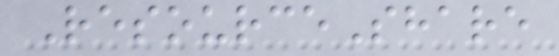ResourceShare
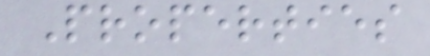Properties
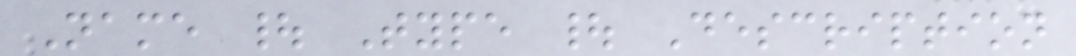Name | Type | Description
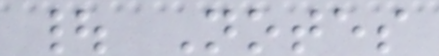| Notes
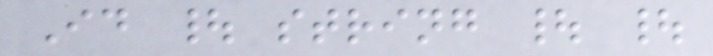Id | string | |
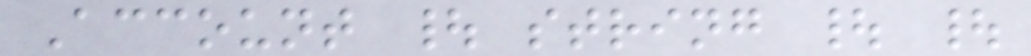Account | string | |
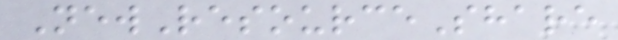NewResourceShare
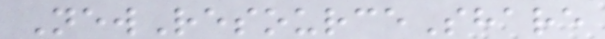NewResourceShare
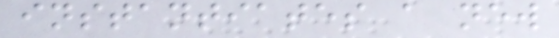instantiates a new
